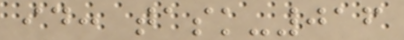id: task-016
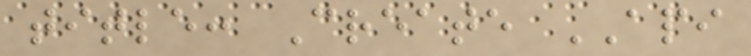title: Create API
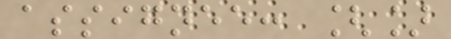assignee: []
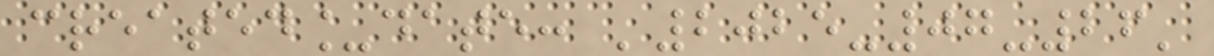created_date: '2025-07-26'
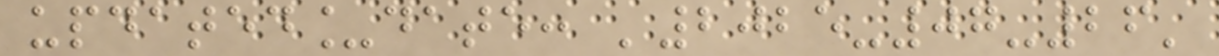updated_date: '2025-07-26'
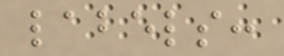labels:
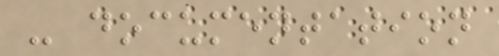- documentation
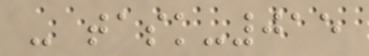- task-015
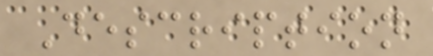Description
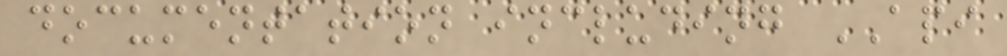documentation including API
